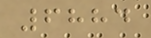6884
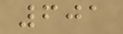601
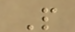P
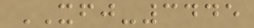XFJ-3445
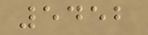5452
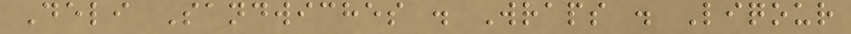Deli Sandwiches . Wraps . Liqour
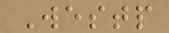Westp
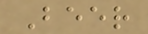Beer
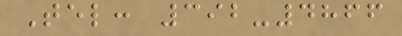Tel: 392-4866
